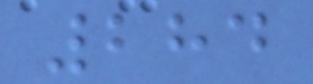284
